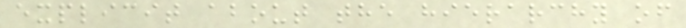explicit about the hierarchy of
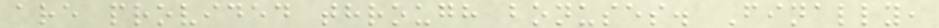are provided through bonuses. Finally,
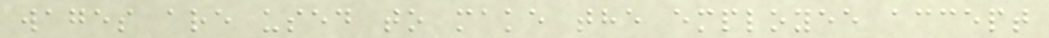wages are used to make the employee accept
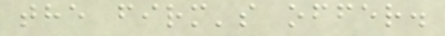the firm's offer.
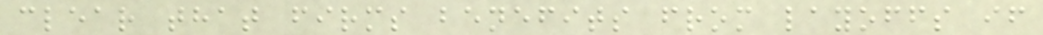clear that firms benefits from layoffs if
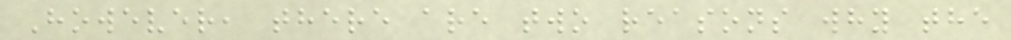However, there are two reasons why the
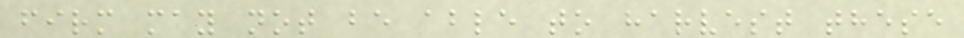firm may not be able to harvest these
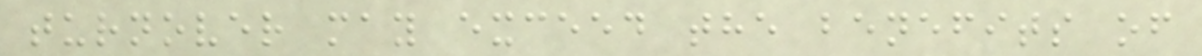turnover may exceed the benefits of
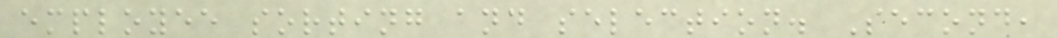employee sorting and selection. Second,
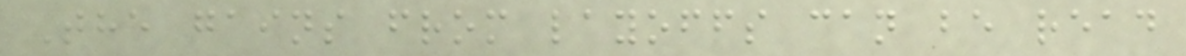The gains from layoffs can be read
